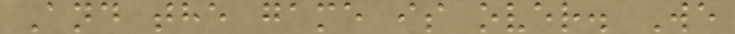And the game is over. We
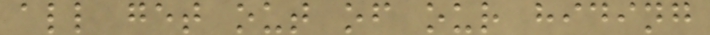all get out of our hiding
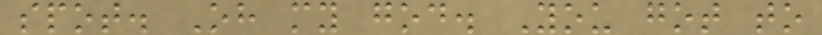spot. Oh my god. You got to
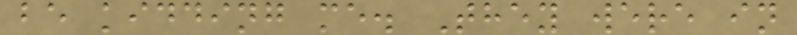be kidding me. They were in
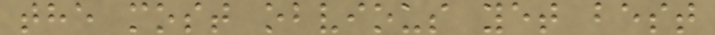the most obvious yet best
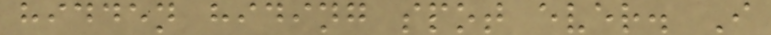hidden hiding spot ever. I
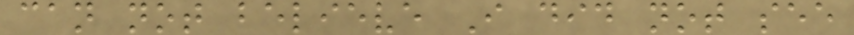can not believe I did not see
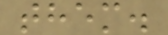them.
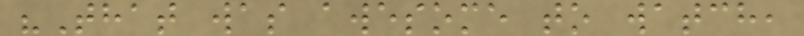"That was awesome to watch,
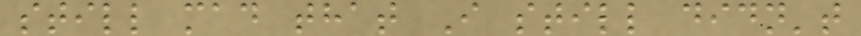still mad that I still didn't
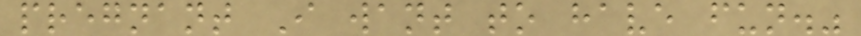pregnant I want to have fun."
